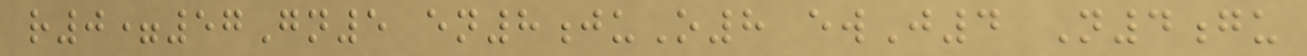r0=57Gn5 en8juO8 ewJ4 N4gu
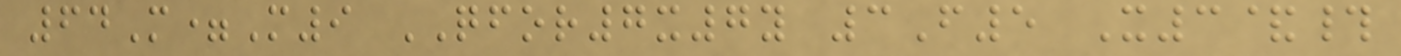64M=M9 QFOR7x7y 3F5 X3&#
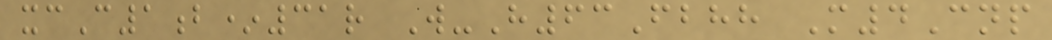xcC1b*31r W-H63Fbhh M4Cnp
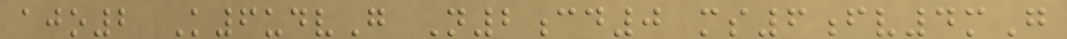ajo2 K6udvG N2cd0 ms6fv4mG
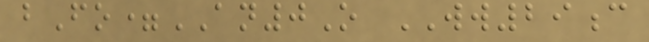bFo=AN0O WW29c
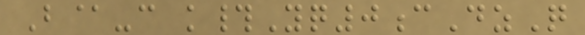B@-c k#Yq0cDzQ
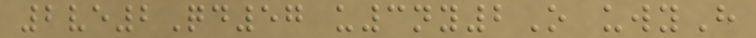2ve2Qd57 u3ny2O uwyH
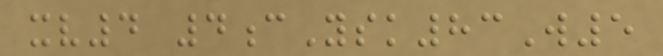xv4 4cYsk83W5
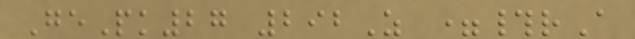GePk27 292Z =#rA
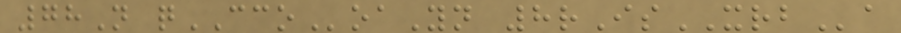78N qCCOoaYn 8rIsXRBa
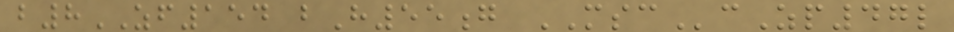b8ZF154 bH55g MSCcZp47l
